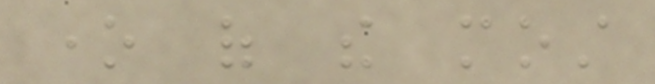one of the most
